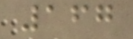167
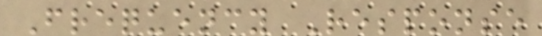Frequency Response
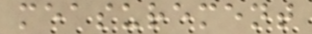measurement
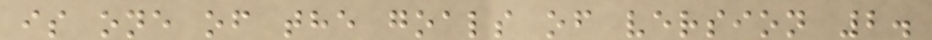is one of the goals of version 2.
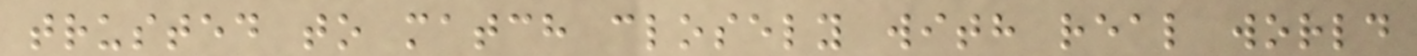trusted to match closely with real world
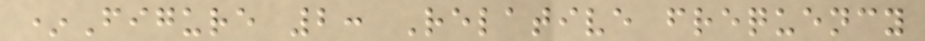*Figure 2: Relative frequency
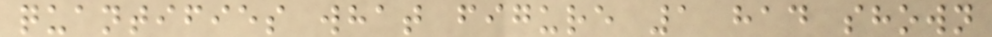quantifies what figure 1 had shown
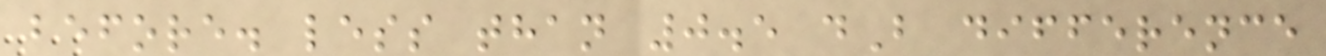before. less than 0.5 dB difference
